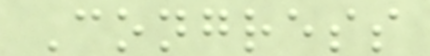Congress
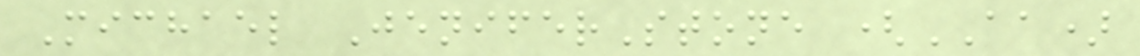Michael JeniferStone (AA)
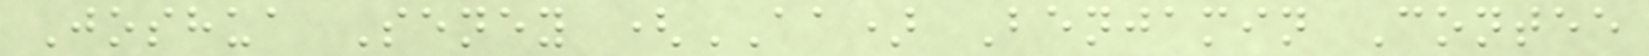Joshua Seney (AA) Benjamin Contee
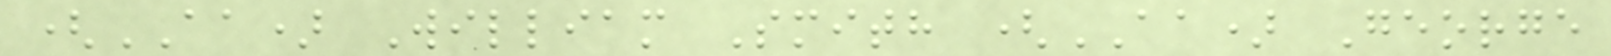(AA) William Smith (AA) George
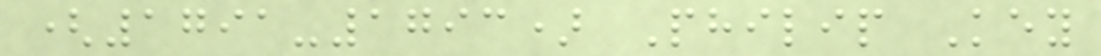(1791-1793) Philip Key
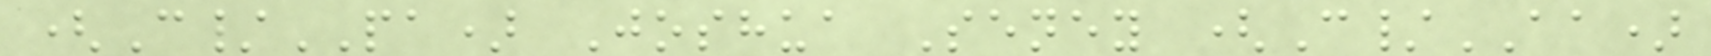(C/PA) Joshua Seney (C/AA)
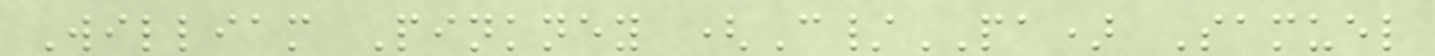William Pinkney (C/PA) Samuel
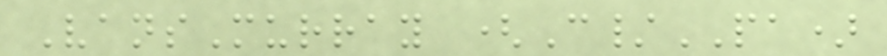VansMurray (C/PA)
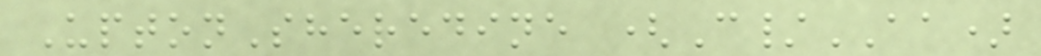UptonSheredine (C/AA)
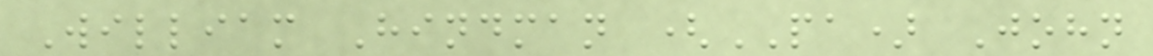William Hindman (PA) John
